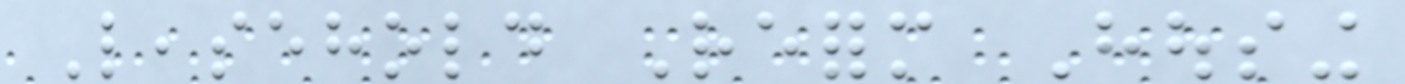Leasehold Reform Housing
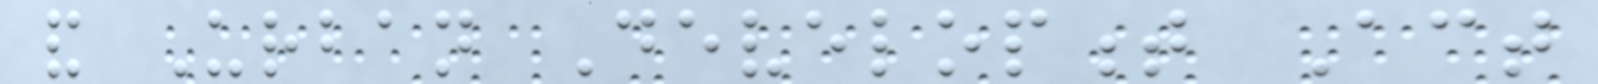and Urban Development Act
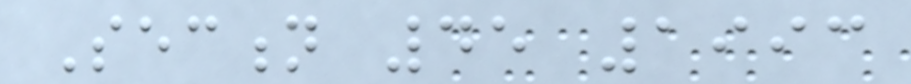Section 45 1993
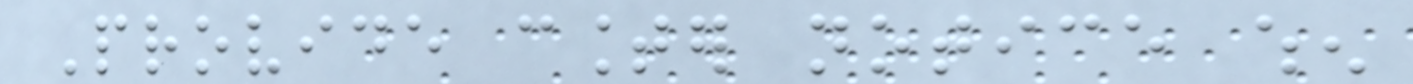Provide counter notice when
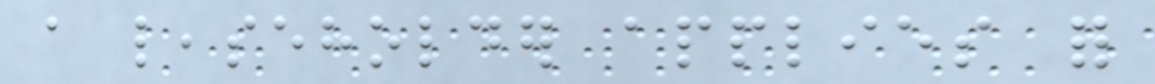a leaseholder applies for
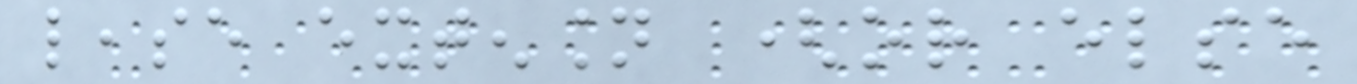lease extension (or else
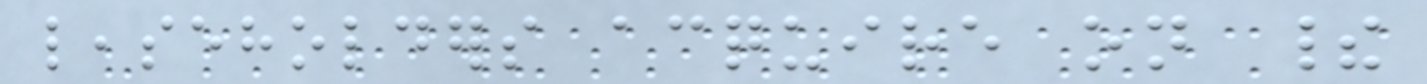leaseholders acquire on their
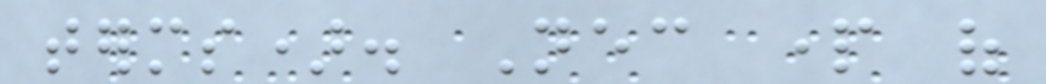terms). Necessary part of
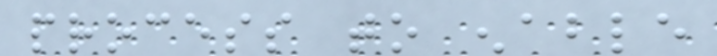process to enable
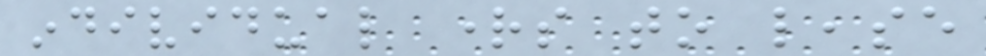individual rights to lease
